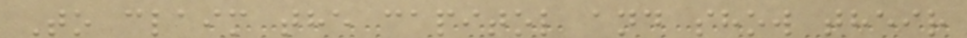To claim the capitol and show their
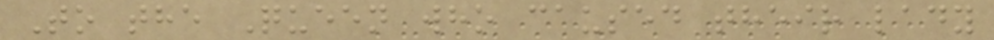To the Queen who caused their lady
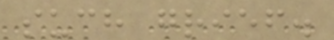such grief.
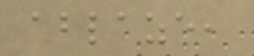ablaze,
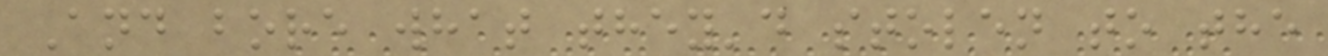And bore what they'd stolen to the
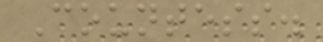Countess.
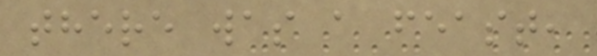there was a feast,
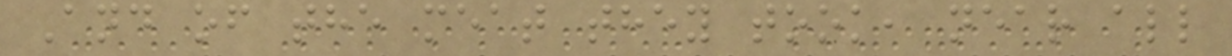And of the meat they took, near all
